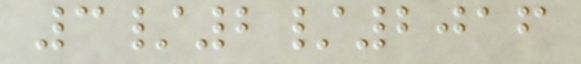3/2/2016
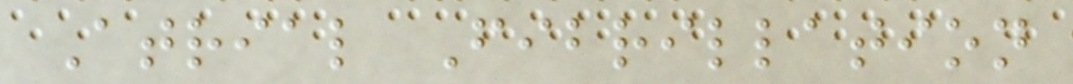Atrial Fibrillation
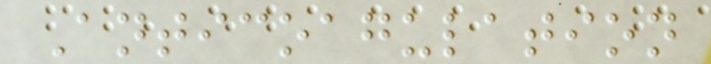Anticoagulation
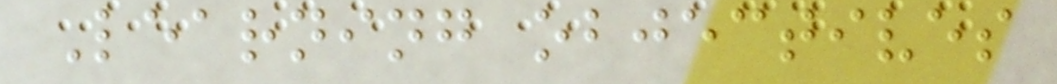Learning objectives
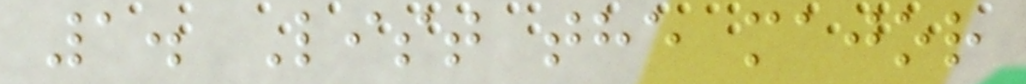1. List the major
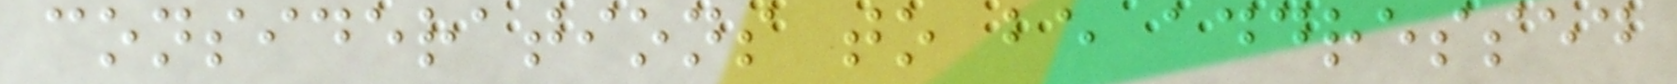considerations to be addressed
